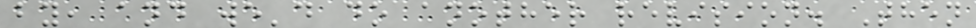by, and we'd do another revision. Then
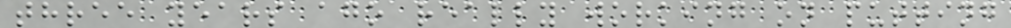three years ago really working on putting
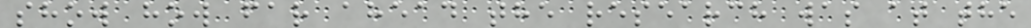show how far ahead the research was at the
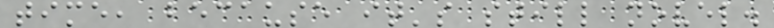time, because it's still novel.
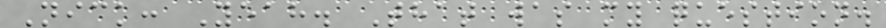Nick: Yeah. That was my question.
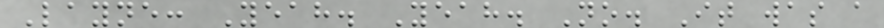Layne: Yeah. Yeah. No. It was a
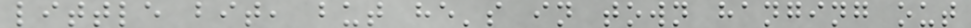little bit, but he's in town hanging out
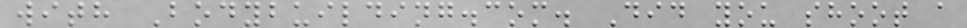with Bodybuilding.com. Did you shoot a
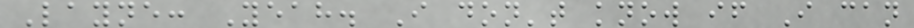Layne: Yeah. I don't know if I can
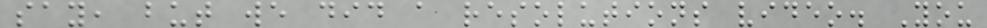say, but we did a resolutions video. You
